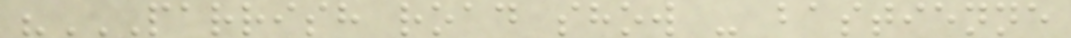"PARRISH ROAD SHOW - BASTIENNE
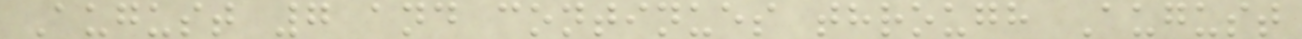August 7 and continues through August
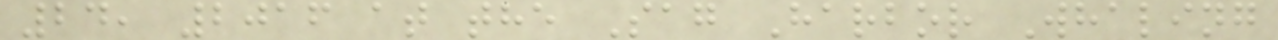24, 2016 at the Sag Harbor Whaling
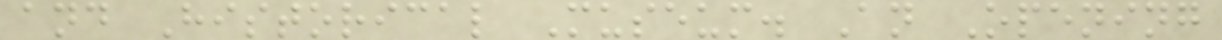and Historical Museum. An Opening
